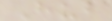Hub
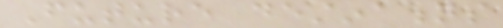Future destinations
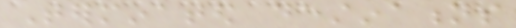Terminated destinations
